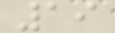19
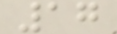17
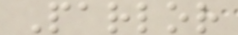Parlor
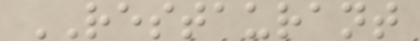RESTAURANT
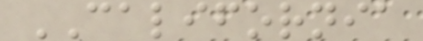CALIFORNIA
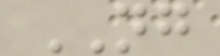NG
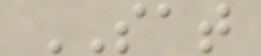SAT
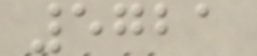5721
